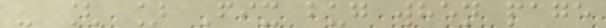- [ ] Fix bug when page
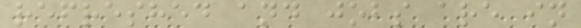refreshed and jobs are in
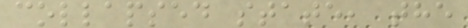collapsed state, the
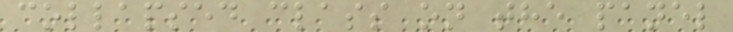collapsed class on the panel
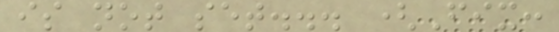is not set... (Fix:
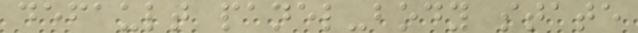default panel-body state
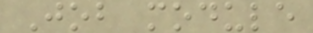Job module
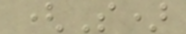(S)
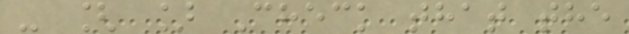- [ ] Check that the
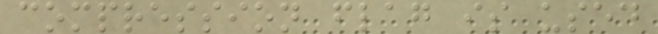compression flag is used
